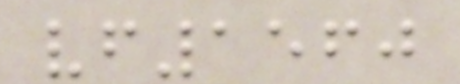vf1560
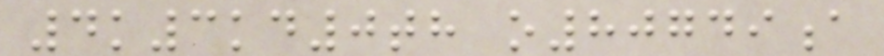4k3kd0th o80749a
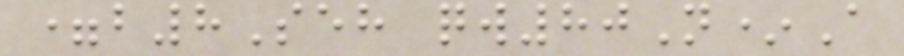=b8Seh qw80N*A
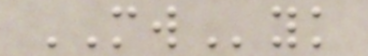MWyk
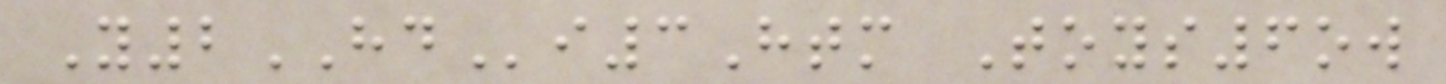Y2HDi3Htm Toys6ow
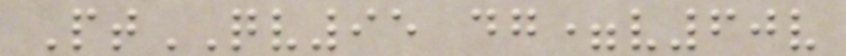PtQV95 dg=v60v
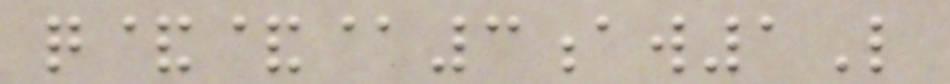q&&@3aw1L
